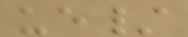ue/
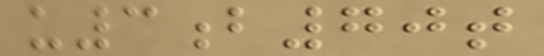u3b70t
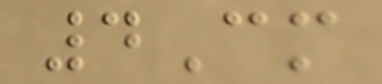4Cm
